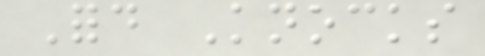Ford Knocks
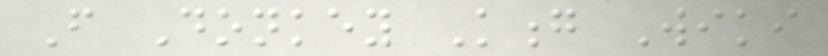From Donkey Kong Wiki
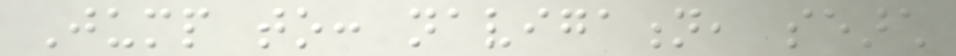Jump to: navigation, search
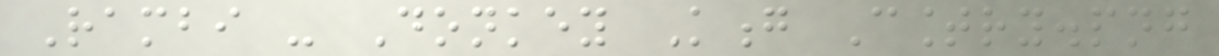Rambi - Donkey Kong Country.png
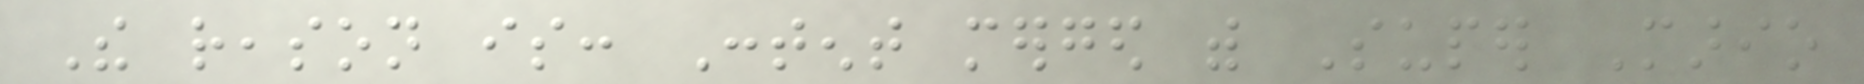The reason is: Content merged with Super Mario
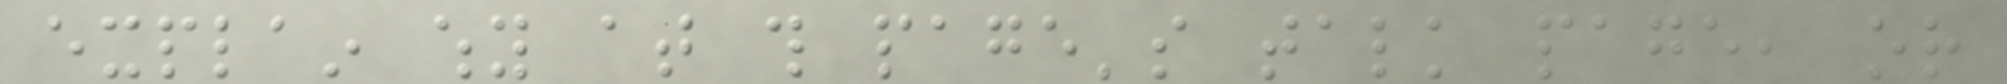explain why at this page's talk page, or
